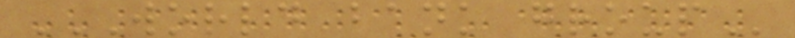WORLD BANK GROUP
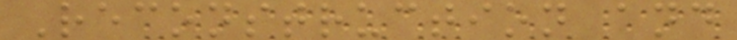Reconstruction and
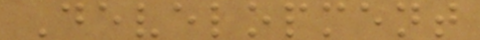Development
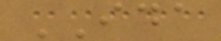IDA
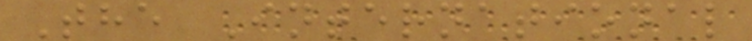The International
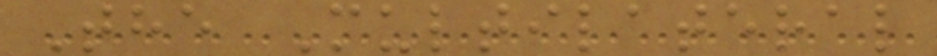The Multilateral
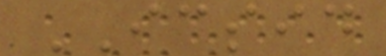ICSID
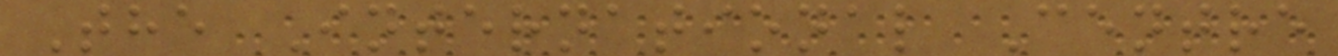The International Centre
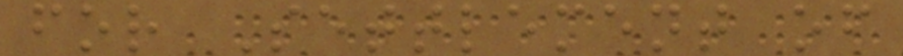for Settlement of
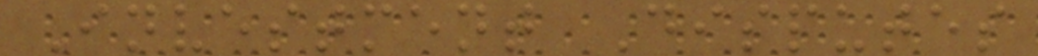Investment Disputes
